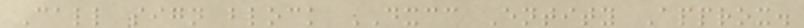Call sign block DXCC Entity Approx.
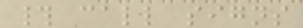# call signs
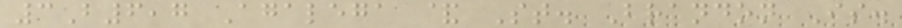3B6,7 Agalega & St. Brandon Is.
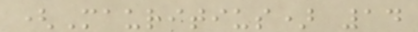(Mauritius) 14
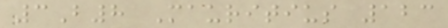3B8 Mauritius 123
